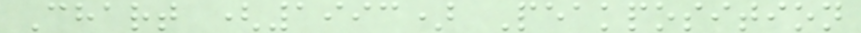Chart (1993) Peakposition
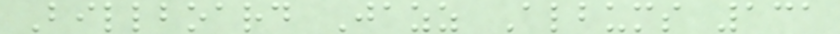Billboard Jazz Albums 131
